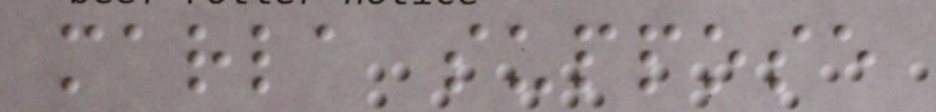marla suppose
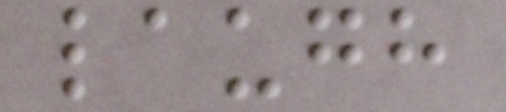laugh
